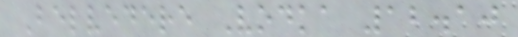Belvedere Vodka 12.10
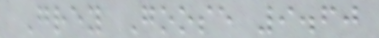Grey Goose 9.60
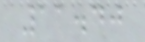11.40
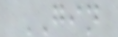GIN
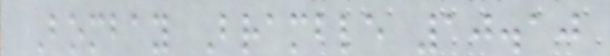Bombay Bramble 10.10
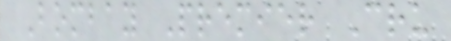Bombay Premier Cru
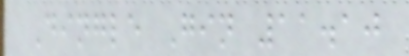Dingle Gin 11.10
